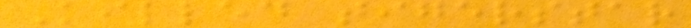Killed tigerstar
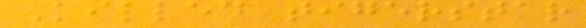Killed tigerstar
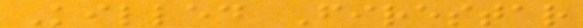Killed Firestar
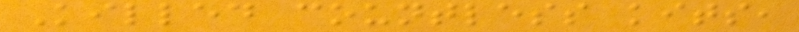Killed countless kits,
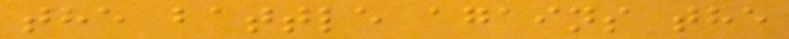the battle agains the
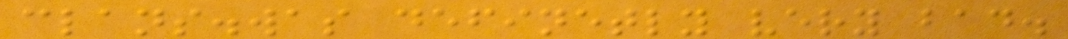clans.was definetly very bad.
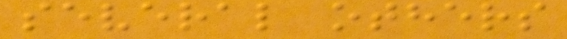several others
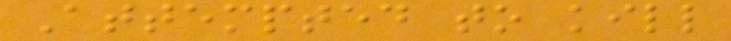Attempted to kill
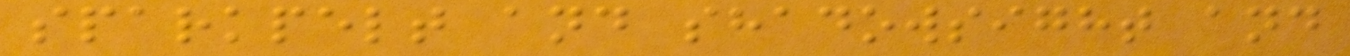sparkpelt and shadowsight and
